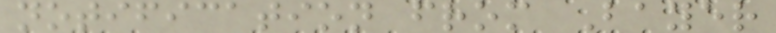notification from Bayer
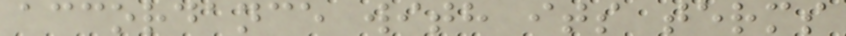accordance with its terms
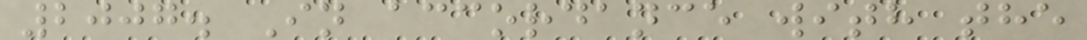2007. In accordance with the
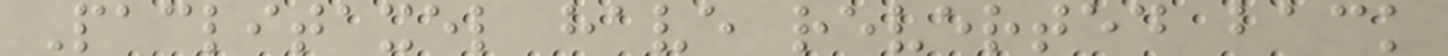Paclitaxel have reverted back
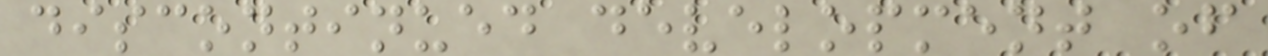discontinued development of
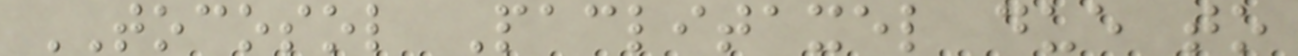TOCOSOL Paclitaxel due to
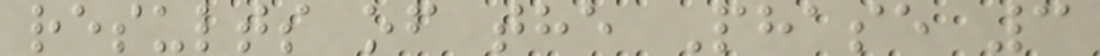results of the Phase 3
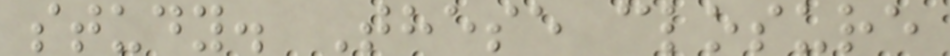study. These closure
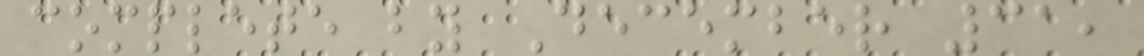complete by December 31,
